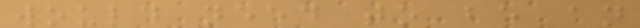would need to be an
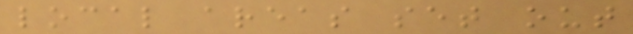local areas set out
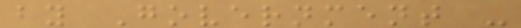by Government -
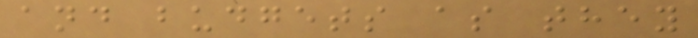and budgets as they
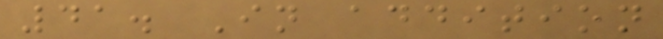41. In addition
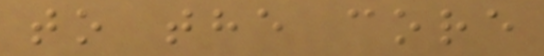to the core
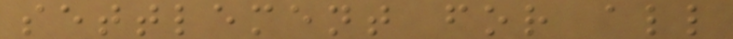settlement for all
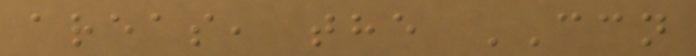areas, the CCN
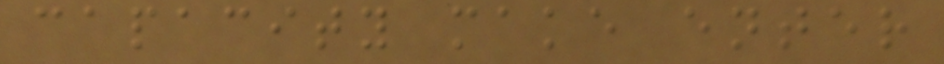capacity make enter
